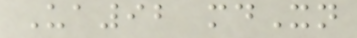Ua92 mdXn
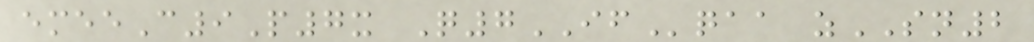emeeC9P7x Q7IFqaa zSN2
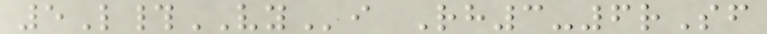5L#VYi Rh3-6rSf
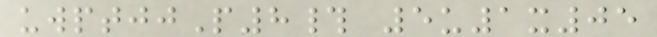uwptjjP8# 5u1x05
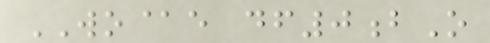WO@e df0bO
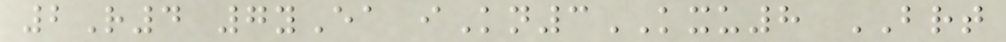2R4 7yEa iKn3KXU8 BRT
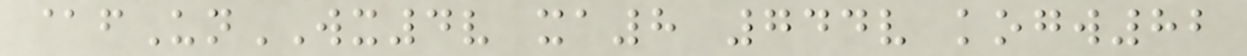@fUnWX4v xa8 744v kogw82
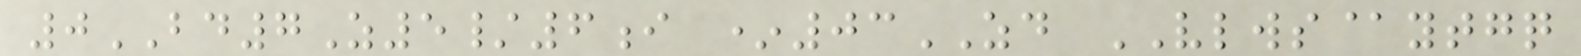0BD7Z5/6i *03ZD VLWS@ytgq
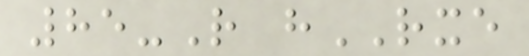85-R hRXE
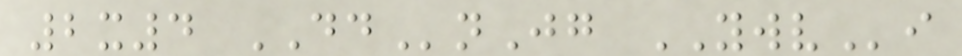2x4 DDnJg YWVi
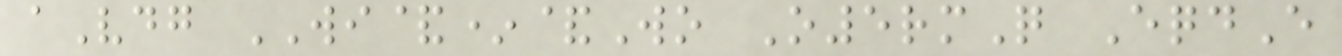aVdg WI&*&Wo O5rmQ EqdE
